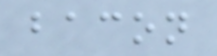bacon
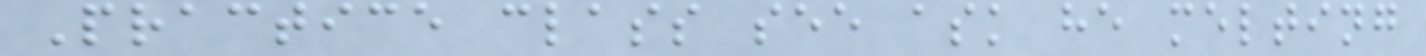Practice class see ask he melting
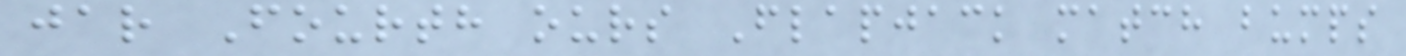jar Fourth ours Flapjack match bumps
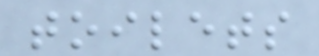toilets
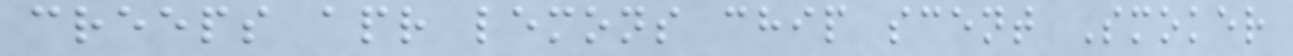creeps apr lemons chip scent Smoker
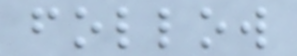follow
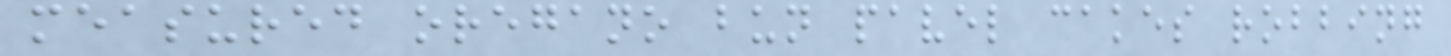measured oregano bun pavel cakes robbing
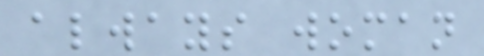always woman
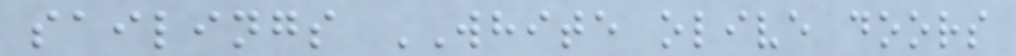sailings WHITE olive doors
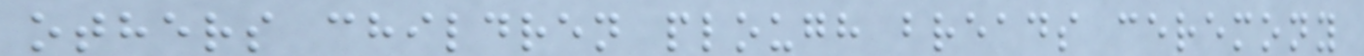others children plough breads ceremony
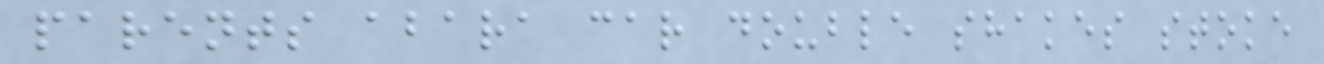parents abara car double shakes stoke
